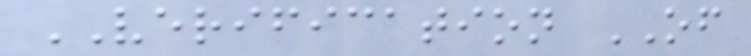VERIFICATION OF
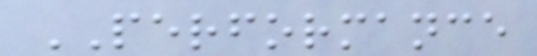PERFORMANCE
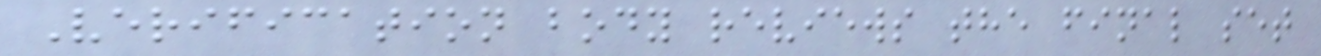Verification body reviews the final set
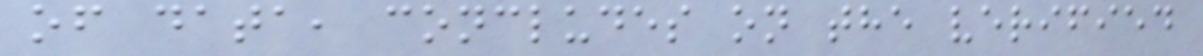of data, concludes on the verified
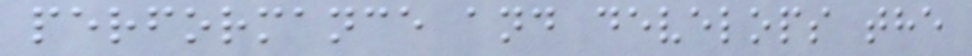performance and develops the
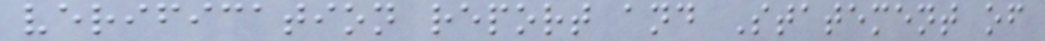verification report and Statement of
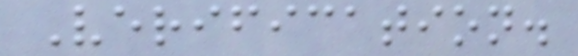Verification.
